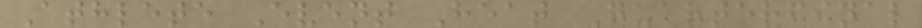Athlete Event Heat Quarterfinal
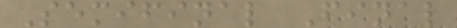Semifinal Final
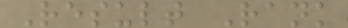Result Rank
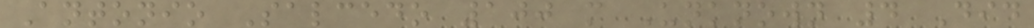Antonio Salcedo 100 m Unknown 4 Did
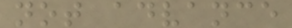not advance
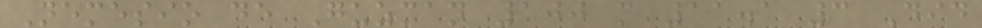Nemesio de Guzman 100 m 11.1 3 Did
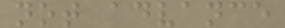not advance
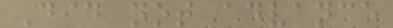Did not advance
